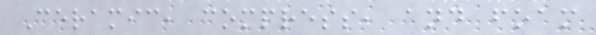Ceramic, compress, and foam
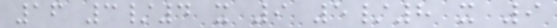16 3/4 x 9 5/8 x 9
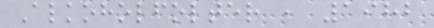Alkoholfolter , 1982
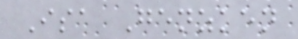Isa Genzken
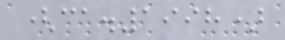(ca.1998)
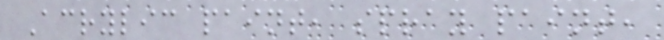Acrylic paint, spray paint,
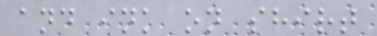and ink on shirt
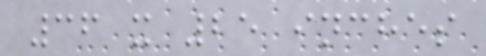36 x 25 inches
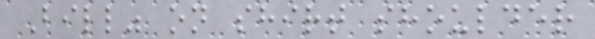Bill" on shirt shoulder
